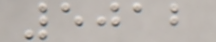5012
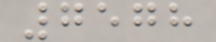7578
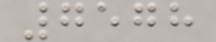7578
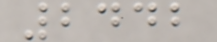2442
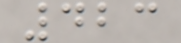423
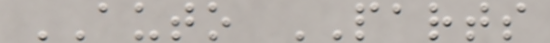AUTO PARTS
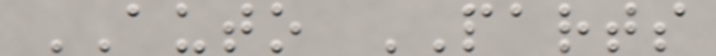AUTO PARTS
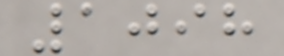1098
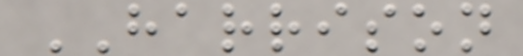HARRISON
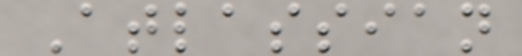Atlassian
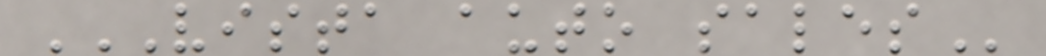VISTA AUTO SALES
